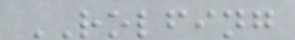ROLFING
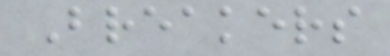Breakers
